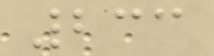233
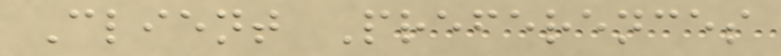Client Preferences
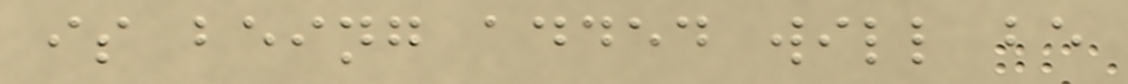is being added will be
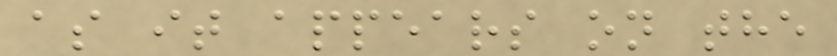as it appears on the
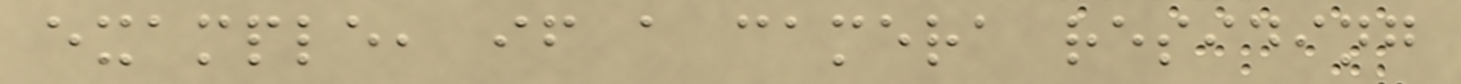example, if a camera residing
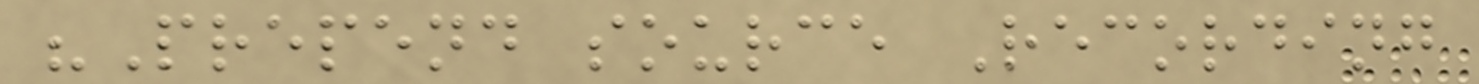"Prepend source Recording
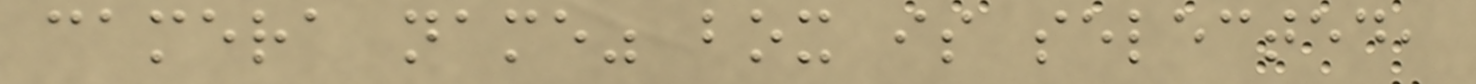camera name" box is selected,
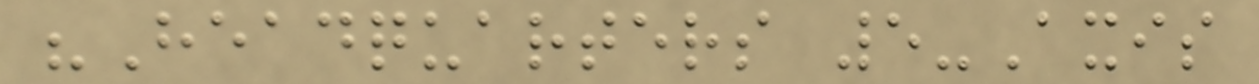"Headquarters 5-Axis
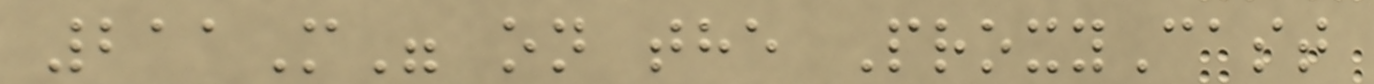211M" on the ProxyCast
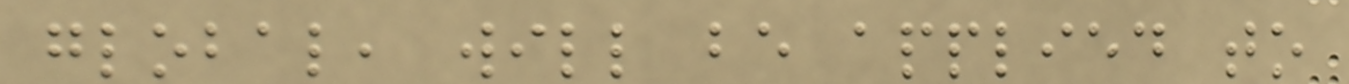global, will be applied to
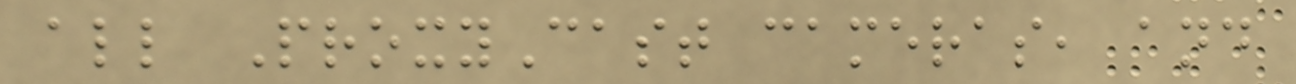all ProxyCast cameras, and
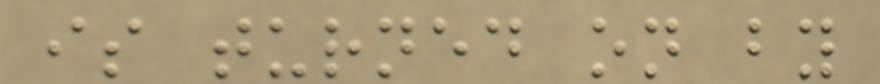is turned on by
